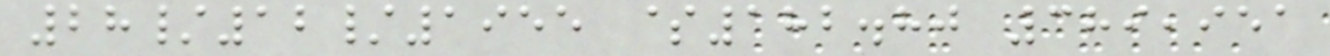28/12/1955 $182.80 389,951
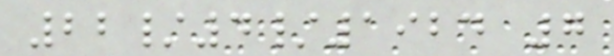22/4/1924 7
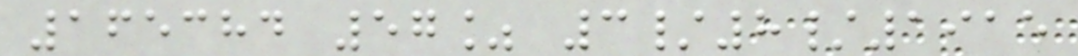165384 57% 3/8/1915
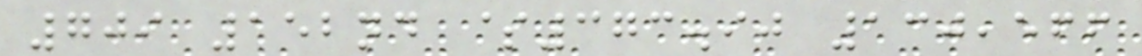709 152nd $373.90 130,566
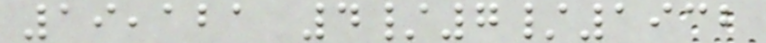19,121 4/7/1932
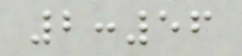2:56
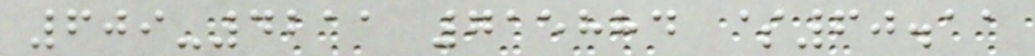609-4211 715884 $60.11
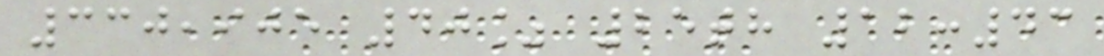330,905 40% 25th 12:43
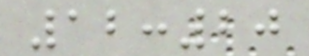12:20
